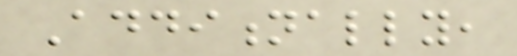Additionally,
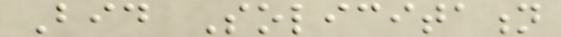Bid Solicitation
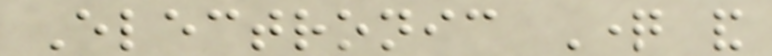Electronic Question and
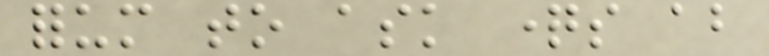forum to ask questions about
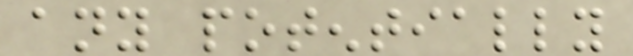any potentially
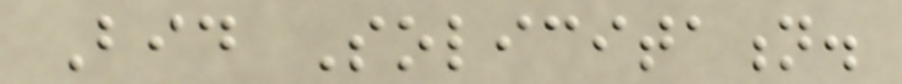Bid Solicitation.
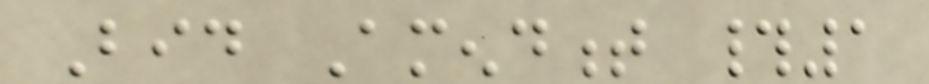Bid Amendment #1
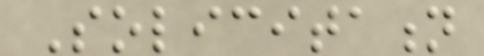Solicitation
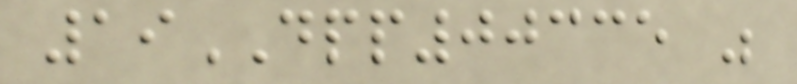19DPP00335 was
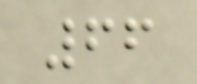66
